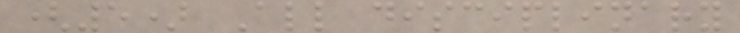(5) All disciplinary
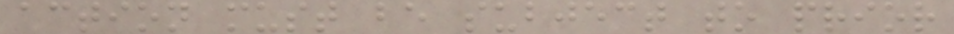action must be subject to prior
